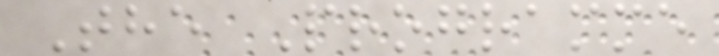The Programme
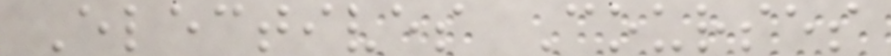Electives Courses
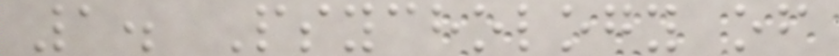1. Psychology of
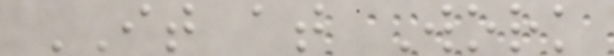IT at Work
